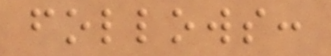follows:
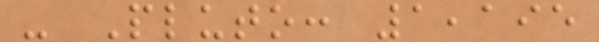- Pluto: 1,195
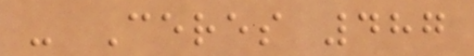- Ceres 487
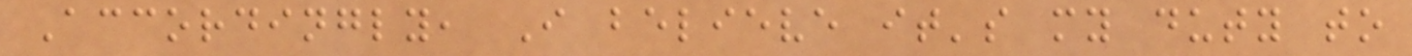Accordingly, I believe it's my duty to
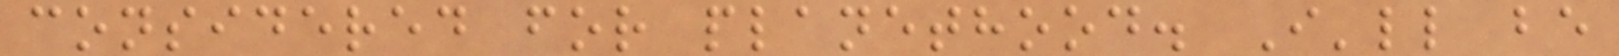considered for planethood. I'll be
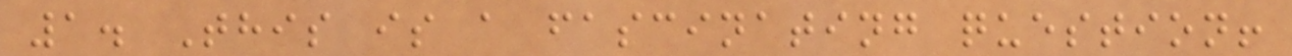1. This is a fascinating question!
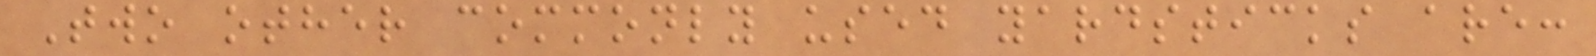Two other commonly used yardsticks are:
